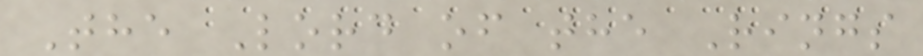The Lord of the Rings
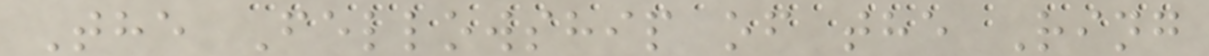The Fellowship of the Ring
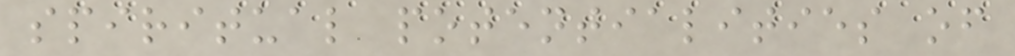spiritual potentialities of
